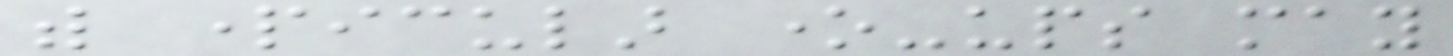with particular one-ups may
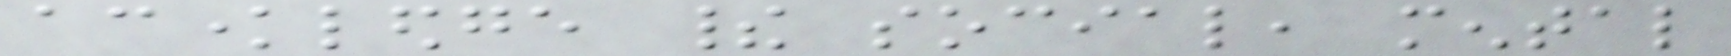acknowledge their social, mental
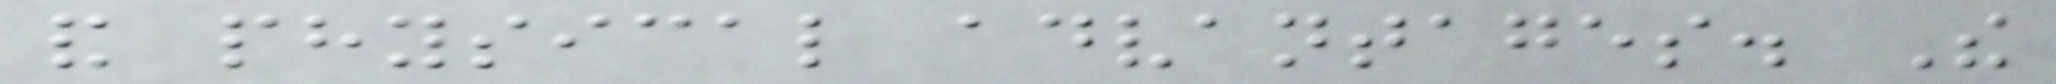and physical advantages. The
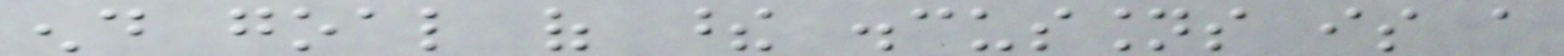end goal of these discussions is a
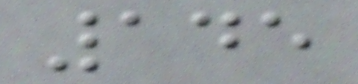145
